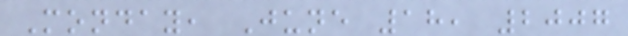Monday, June 18, 2007
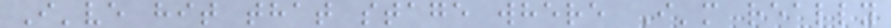I've hit that stage where I'm really
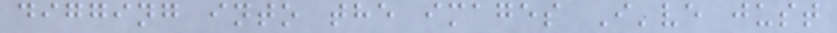digging into the images I've just
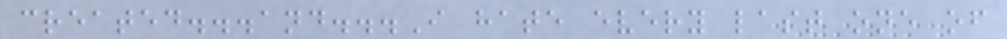created...and...I hate every last one of
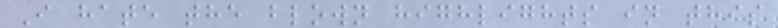I hate the blown highlights in this
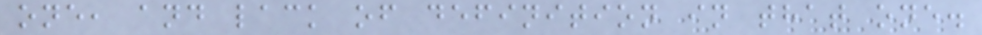one, and lack of definition in that one.
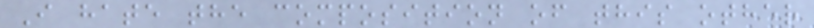I hate the composition of this other
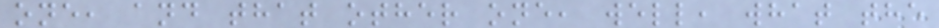one, and that other one, well, what the
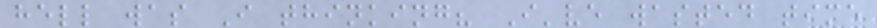hell was I thinking? I've wasted time
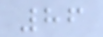86
